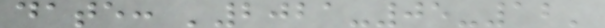date: '2021-05-12'
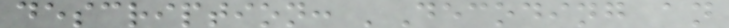description: 'Decoding an
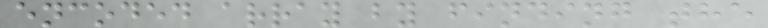encoded array by finding the
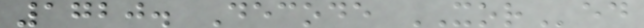1720. Decode XORed
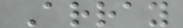Array
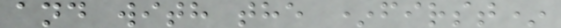and with the *first*
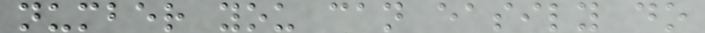number you can easily do
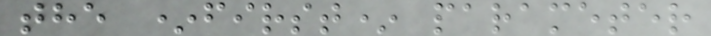the *first* parameter
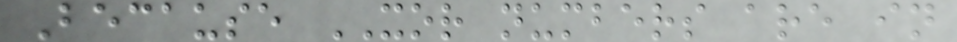Because XOR numbers are in
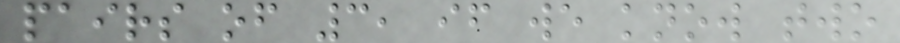pairs of 3, if we know two
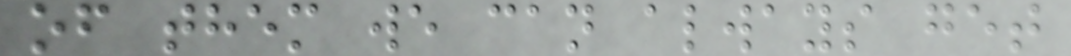of them we can always get
